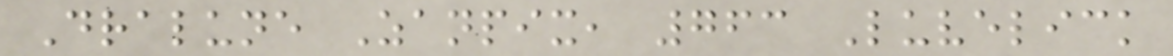Dralune Zanpix, 763 Luvelick
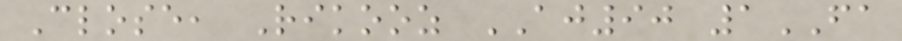Close, Rikooz AJ90 1FA
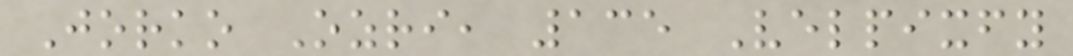Jorko Ozri, 135 Velpixfy
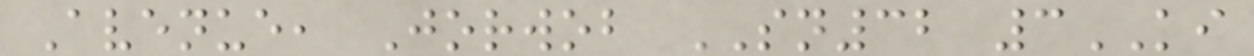Avenue, Jorwob SN32 3KI
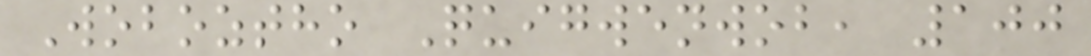Woboztho Quigwenwob, 100
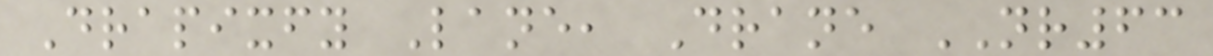Drapixfy Lane, Drane NR63
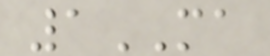1MA
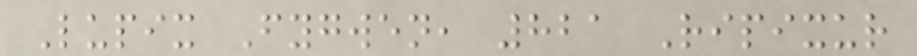Lupix Fygwen, 821 Ripixur
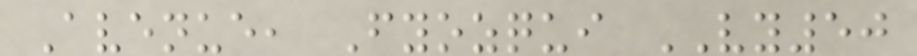Avenue, Fyozqui VY50
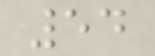54
